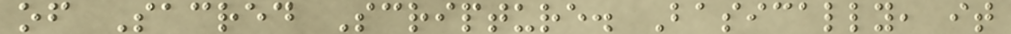of Sacred Scripture. Basically, it
